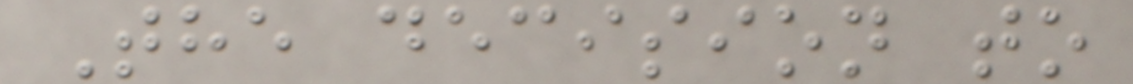The decision to
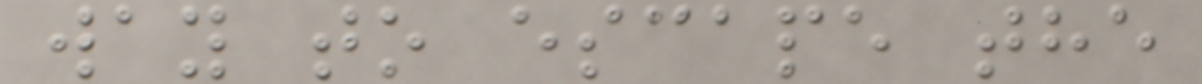way to escape the
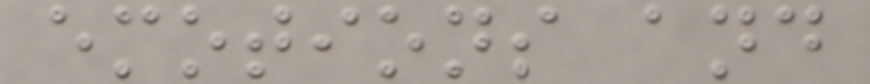emotions and
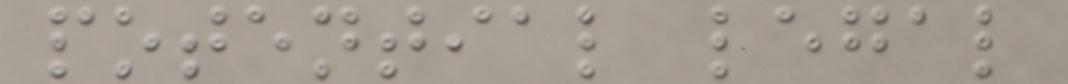potential legal
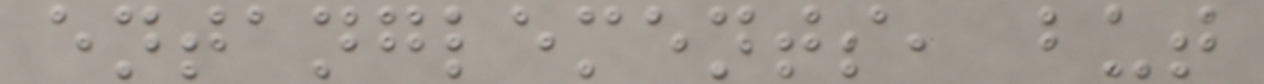entanglements, but
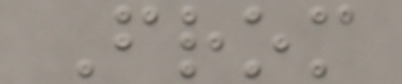From
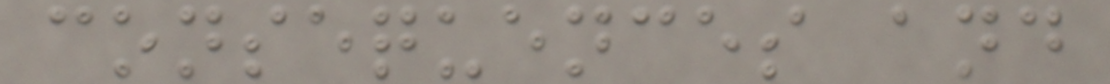consequences and
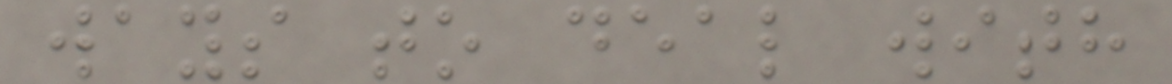ways to deal with
